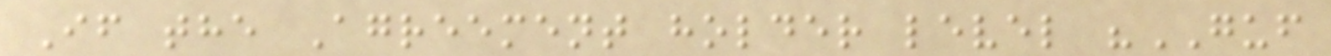If the Agreement holder level "GUF
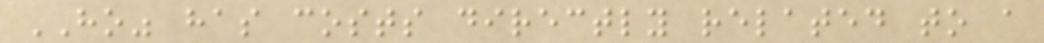HO" has costs directly related to a
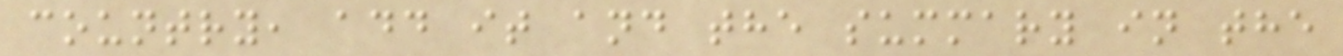country, add it and the summary in the
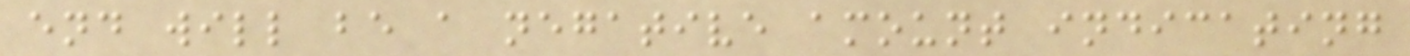end will be a negative amount indicating
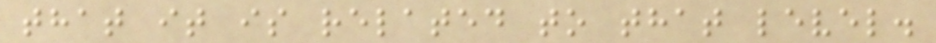that it is related to that level.
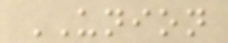UNION
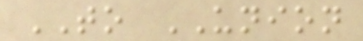TO UNION
